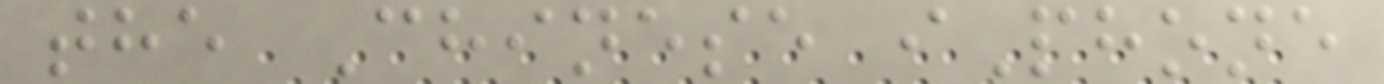the Chinese iPhone
